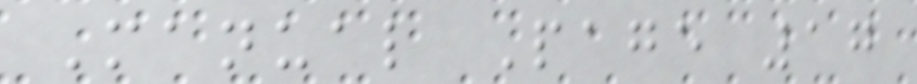Manual Page 17
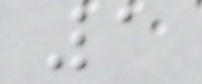1
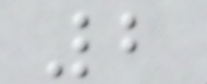2
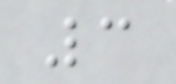3
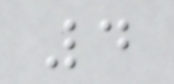4
